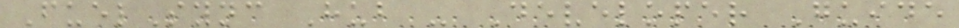FuelSync Hub - Developer Guide
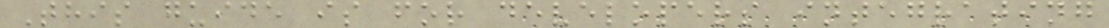This guide is for developers integrating
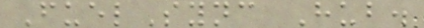FuelSync Hub.
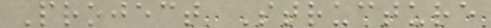Project Structure
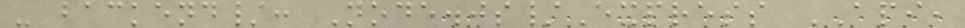- backend/: Node.js/Express API,
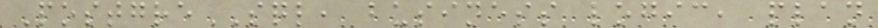PostgreSQL, business logic, plan
